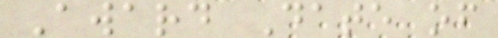Award Date of
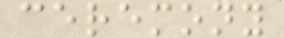ceremony
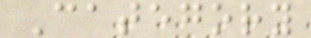Category
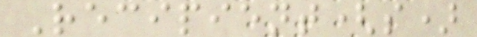Recipient(s)
